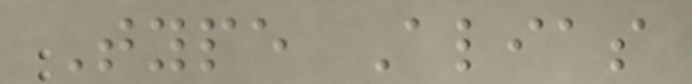Type Alias
